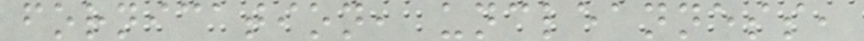fornication, uncleanness,
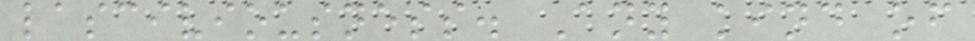lasciviousness. Any kind of
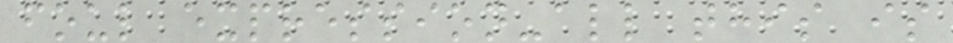foul expression-all this is
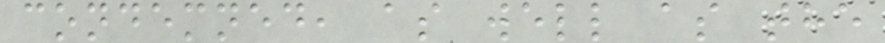condemned, as well as the
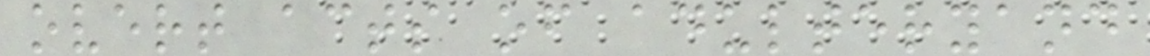overt acts of adulteryand
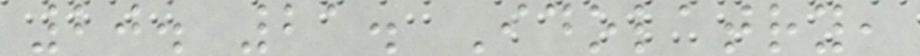20. 21. Idolatry,
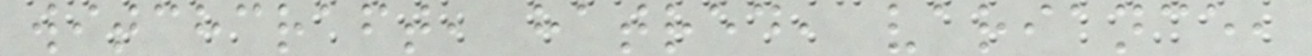witchcraft, hatred, variance,
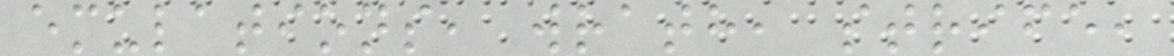emulations, wrath, strife,
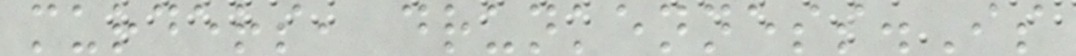murders, drunkenness.Is
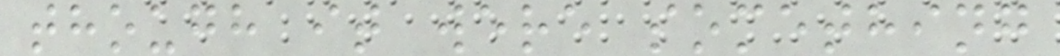though it were something
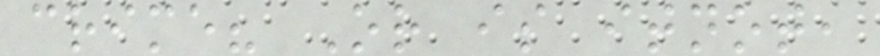crime? Or is itnot,
